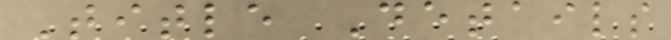Title Details
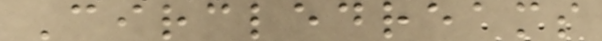Circledreams
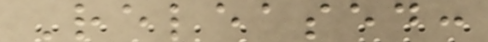Released:
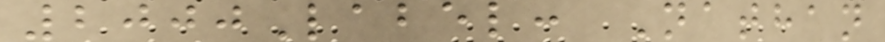2000Label: Nathan
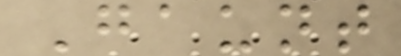Gaunt
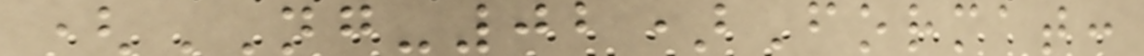(NG-02)Format:
